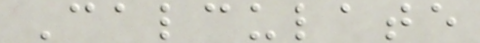Calculate
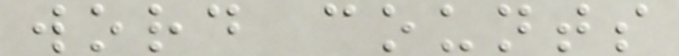word counts
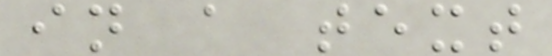in a text
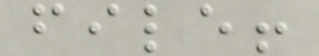file!
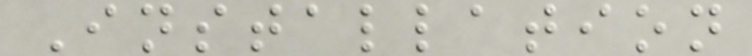Installation
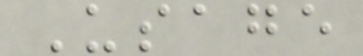Usage
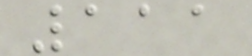111
